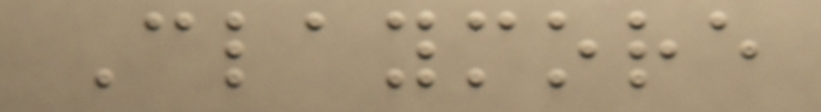Claymore
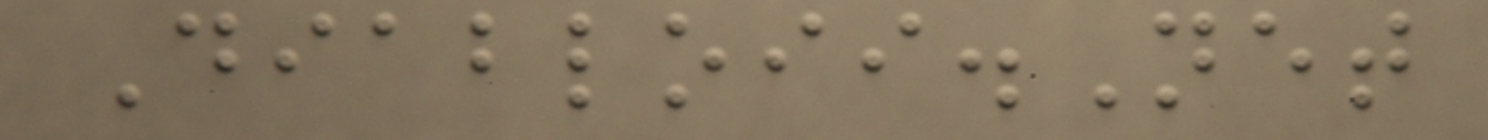Diabloii.Net
